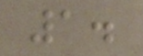1.
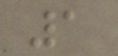1
